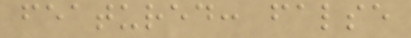featured: false
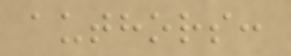authors:
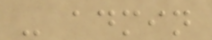- admin
